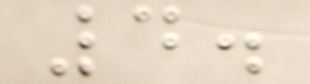4.
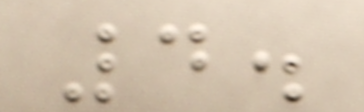4.
